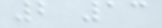2 13
